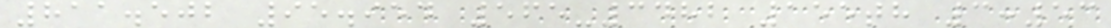811.502 95.954 565-3482 155th 3:53
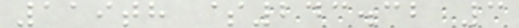119th $243.32 3
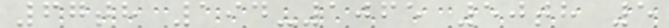67th 194-1065 50th 5
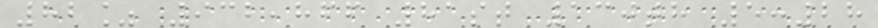82% 932,866 81st 130th 5:28
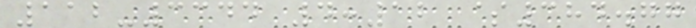112-3344 4:12 $384.77
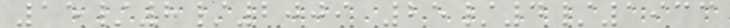15/8/2009 25/4/1933
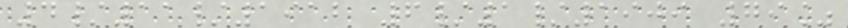4/11/1912 6/1/1909 79%
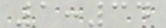1:34
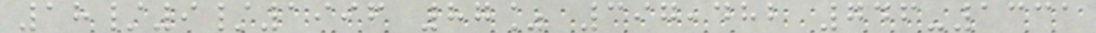18/9/1996 87% 397,482 746-1331
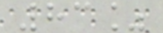83%
